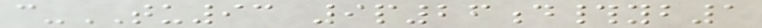c-TU93 9p26d#yb1
